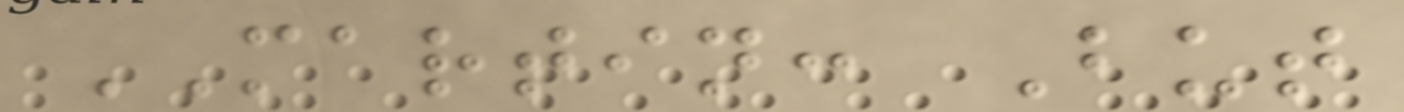MARTIN: But
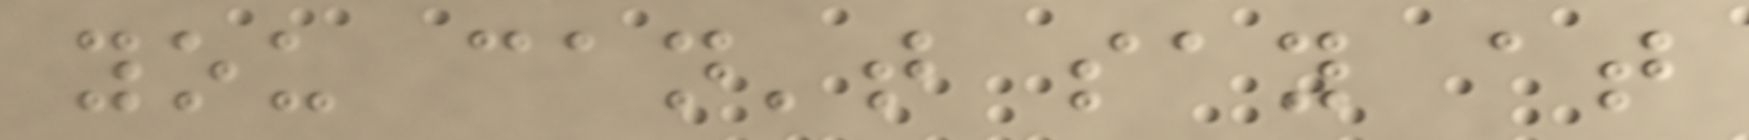you can't say at
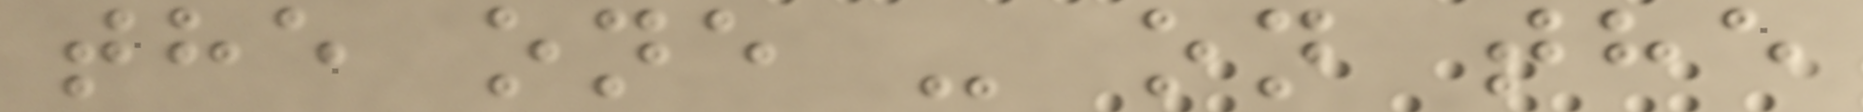the one - on the
